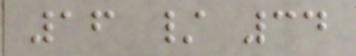16 / 34
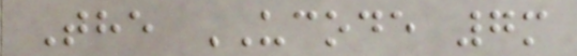The UCODE 7m
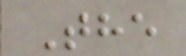The
